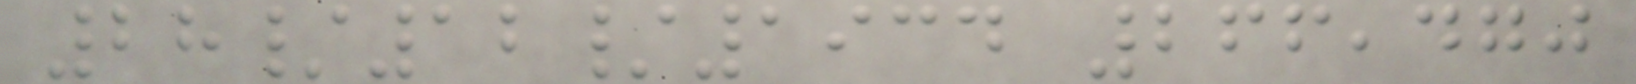28/12/1934 266,470
